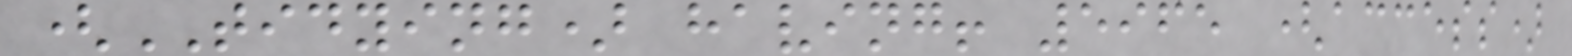(TIDYING) having! 5965 (access)
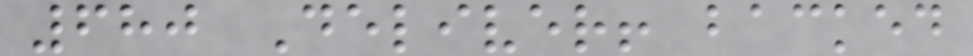680 Deliver! backed
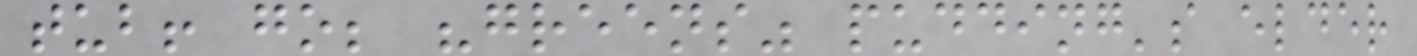tub! go; "greens" pudding's elder
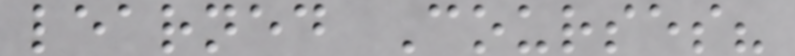learned Courses?
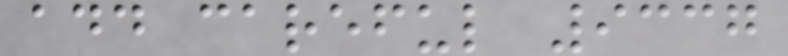add careful 9337
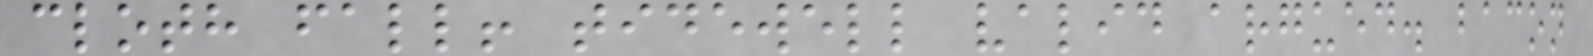cloth fall! tidewell valid argued. bacon
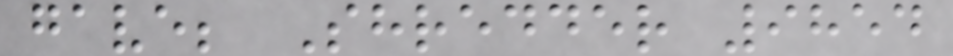gave; Shredder 9854
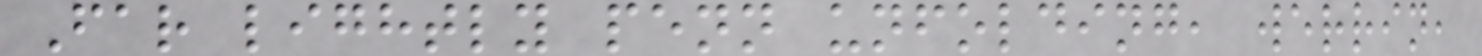Far lightly penn unfolding, werrin,
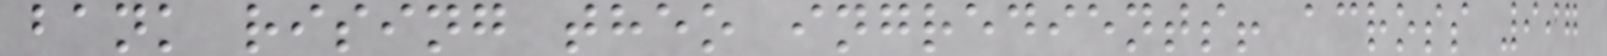bank rising theo ingredients! across 997
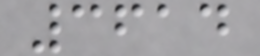3614
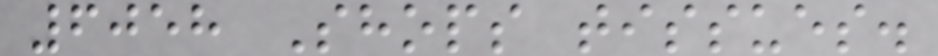6058 Shops tissues.
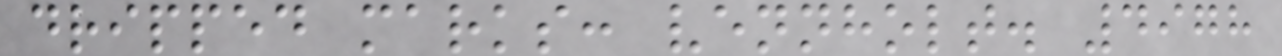dripped marks: vennholt. 4978
